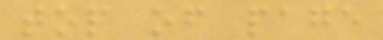top of page
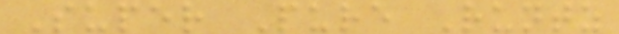Super Pure Runtz
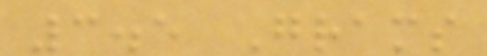3.5 Grams
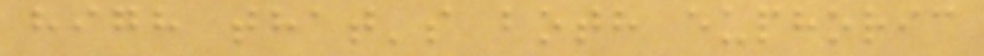high that's both euphoric
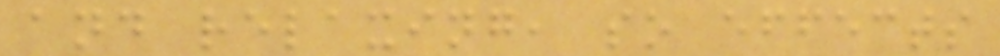and relaxing, so effects
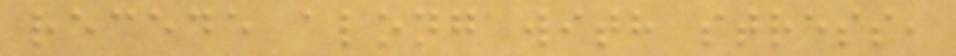recede along with stress,
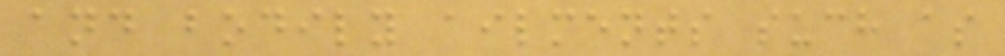and bodily ailments such as
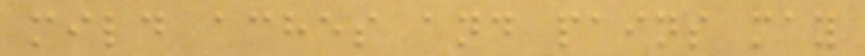mild aches and pains may
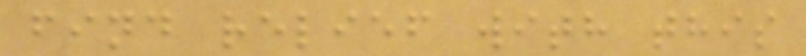find relief with this
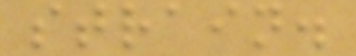strain.
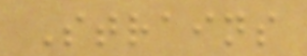Strains
